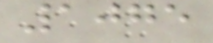1075
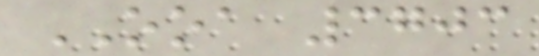OOA 3703
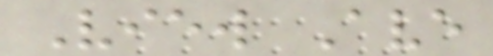View Ave
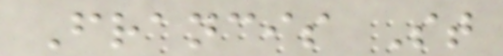Francis St
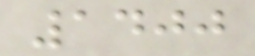1400
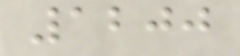1200
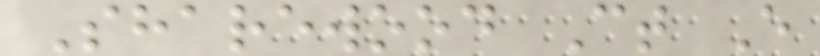Sharewood Ct E
